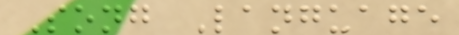Song Language
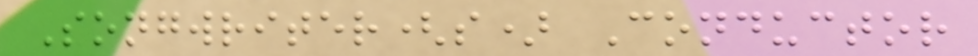Songwriter(s) Conductor
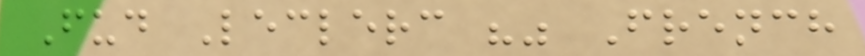Fud Leclerc "" French
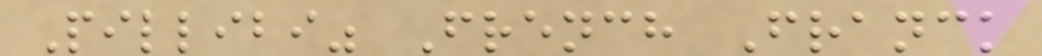Pillibi" French Franck
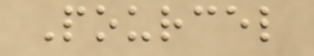Pourcel
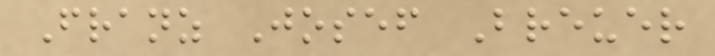Franz Josef Breuer
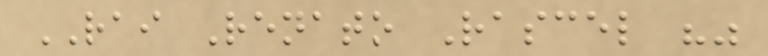RAI Renato Rascel ""
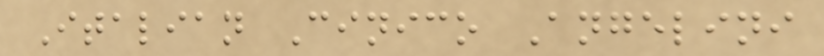Italian Cinico Angelini
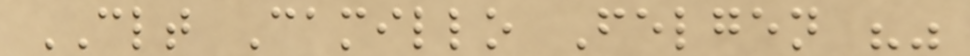CLT Camillo Felgen ""
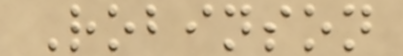Robinson
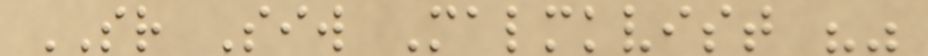SR Siw Malmkvist ""
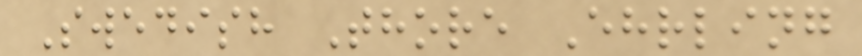Swedish Thore Ehrling
